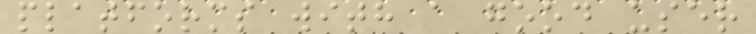platforms with a good user
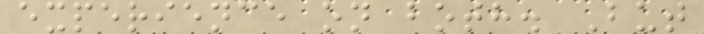experience on both. But
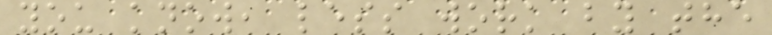you know, less work by the
